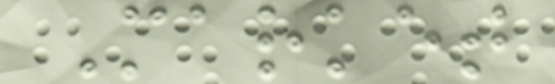Market
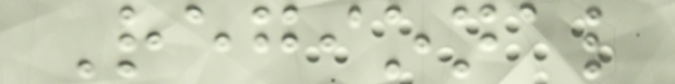Regional
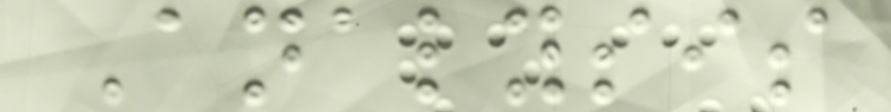Analysis
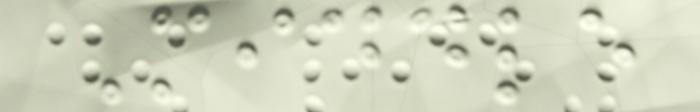Middle
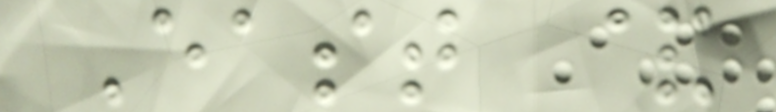East &
